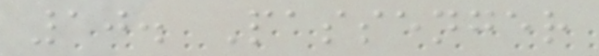10. Passenger
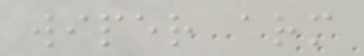wiper arm
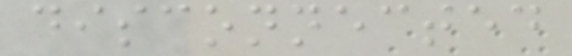disconnected
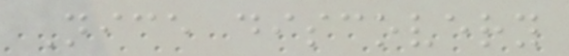Nice discovery
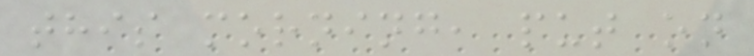this morning, put on
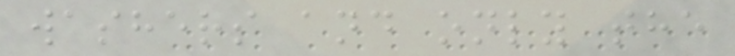washers and only the
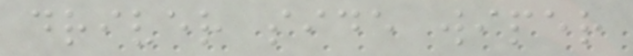driver side wiper
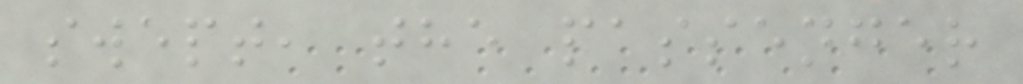swept, the passenger
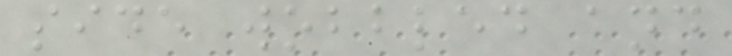side wobbled and
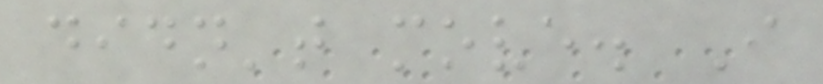didn't move. I
